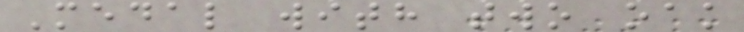Medal with two oak
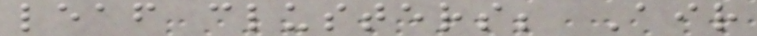leaf clusters; Air
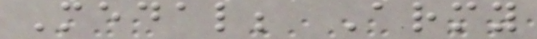Medal; Army
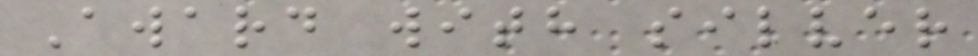Award with silver
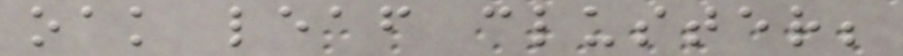oak leaf cluster;
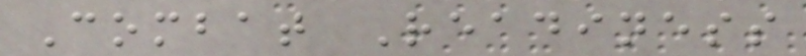Combat Readiness
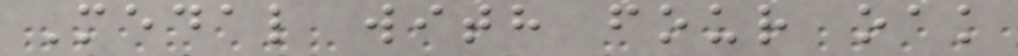Medal with four oak
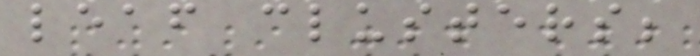leaf clusters;
